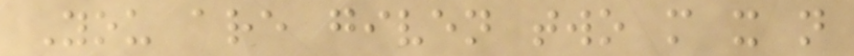You are given two m x n
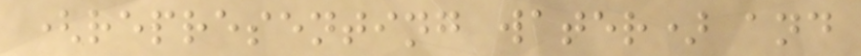(representing water) and
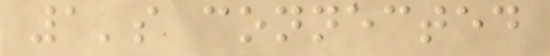1's connected
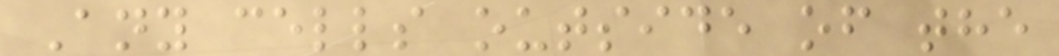Any cells outside of the
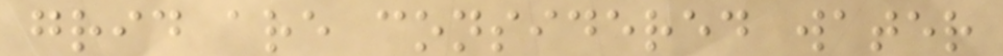grid are considered water
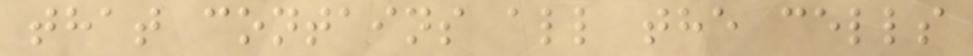that contains all the cells
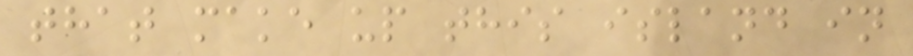that make up this island in
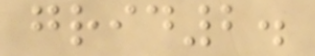grid2.
